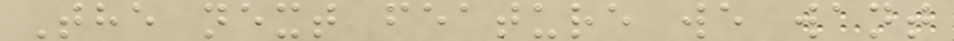The next feature we want
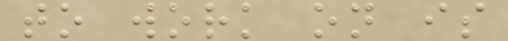to work on is
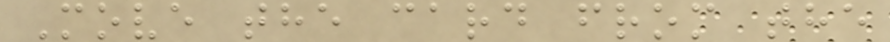Move the card from the
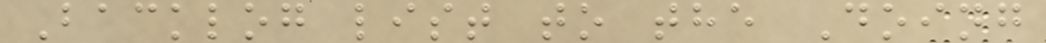Backlog list to the Doing
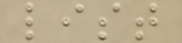list
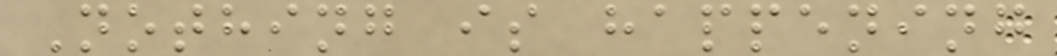Nothing is happening
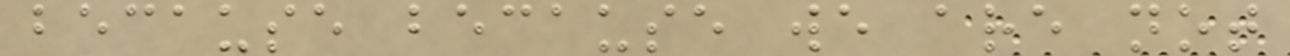because because we are not
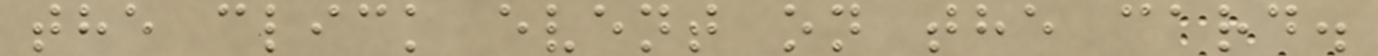the click event on the card.
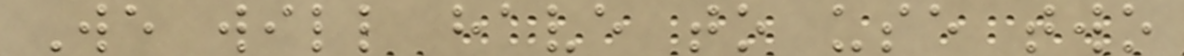We will have to use two
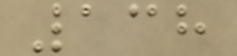138
